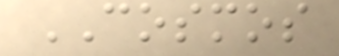COSMOS
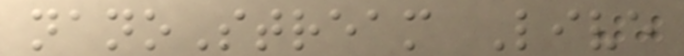nanoStream Live
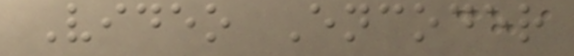Video Encoder
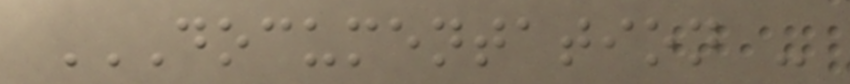DOCUMENTATION -
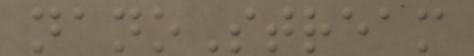nanoStream
